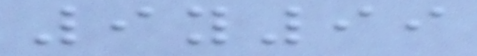9y99
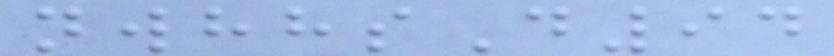nwhhsD94
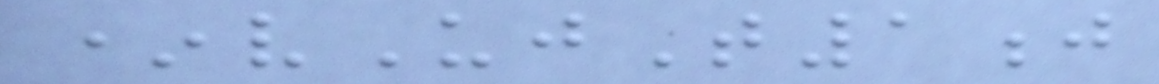*vUjT1j
